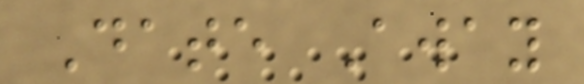Date Away
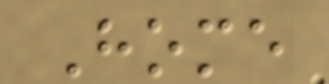Home
